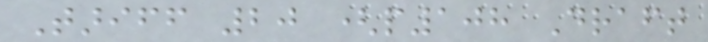Tariff 20 (p108 Draft
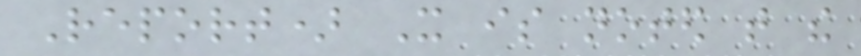Report) It is noted that the
